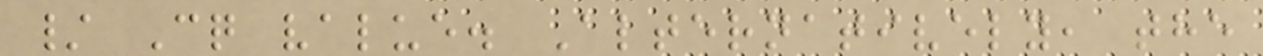/ Cq value. Alternatively, the
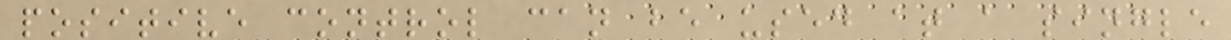positive control can be used at a single
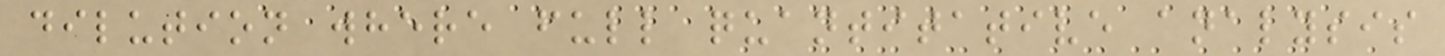dilution where full quantitative analysis
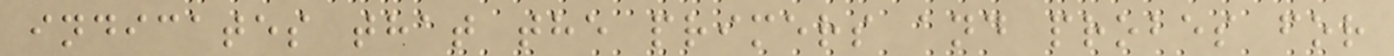indicates that the primers and probes for
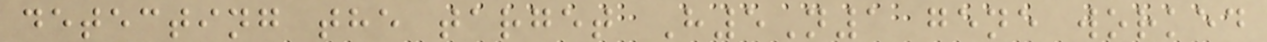detecting the target H5N1 gene worked
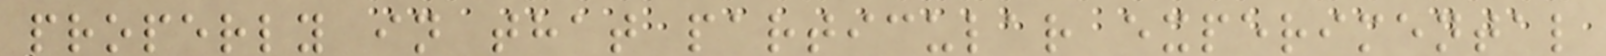properly in that particular experimental
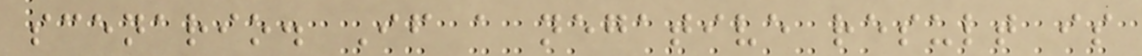scenario. If a negative result is
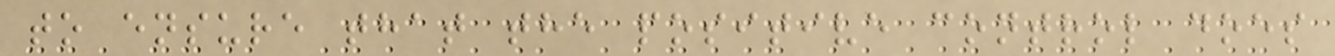to ensure that the positive control does
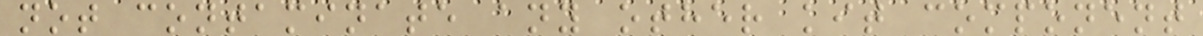not contaminate any other kit component
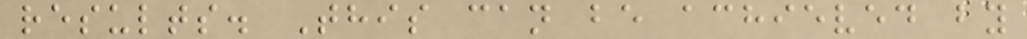results. This can be achieved by
